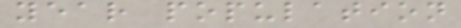year population
